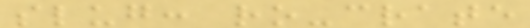slug: ro-crate
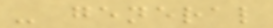- general
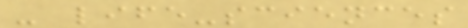- life-sciences
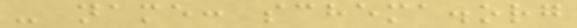- name: schema.org
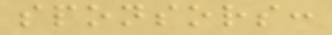sponsors:
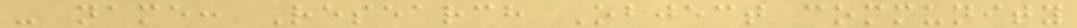- name: Research Object community
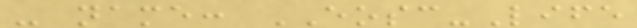- name: EOSC-Life
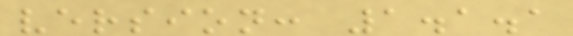version: 1.1.1
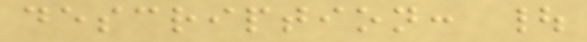description: |
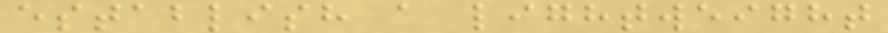establish a lightweight
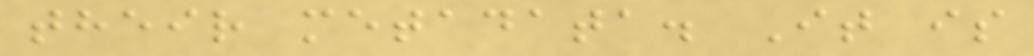their metadata. It is
